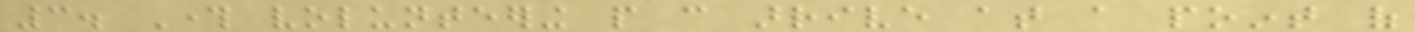3. Through volunteering people can arrive at a point of
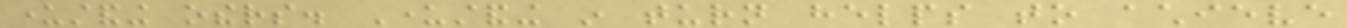understanding others. Understanding in turn helps to achieve
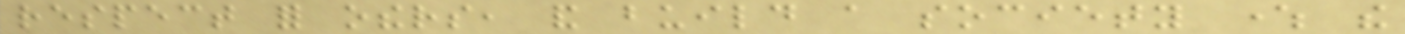respect for others, and build a society where the
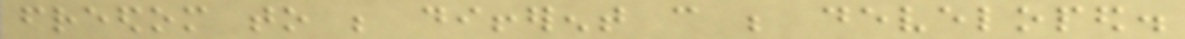freedom to be different can be developed.
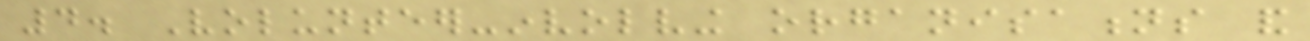4. Volunteer-involving organisations and
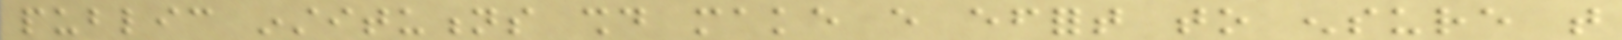public institutions should make every effort to ensure that
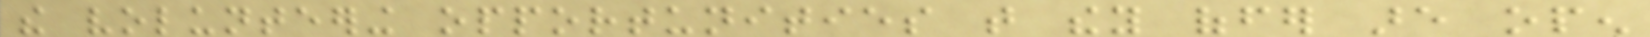the volunteering opportunities that they offer are open
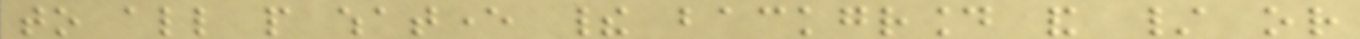to all people whatever their background and / or
